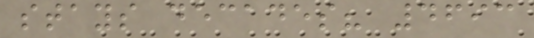stays decades? 4693
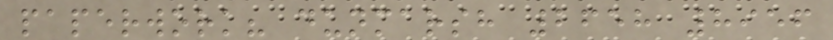paperwork? dunmarsh 2658 8956
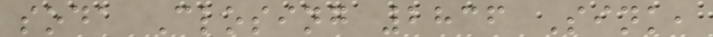soda Closing 2836 Sink,
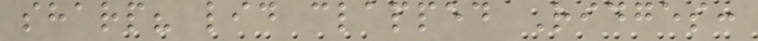sharp? lid clapped Ridges:
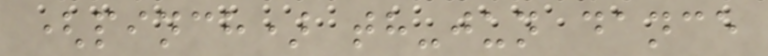(pinch) th-jun dance
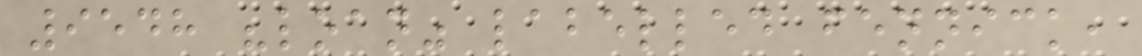9548 "loan" labelled fennick,
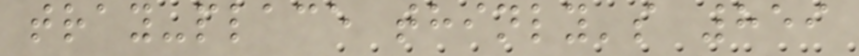tray-place thinly's 859
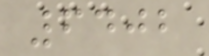6402
